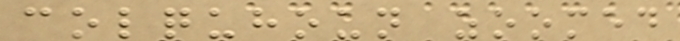colquhoun zoomed
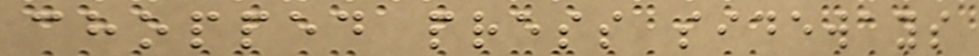chopped press sideways
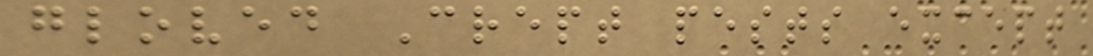gloved Crept pests except
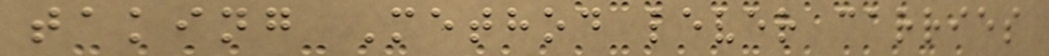taking Method lever carries
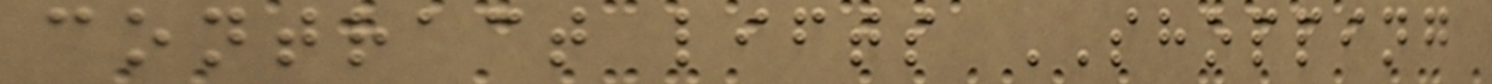contract lifts SHOPPING
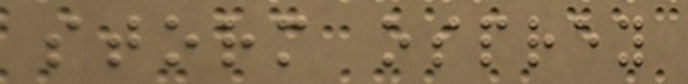storm osprey
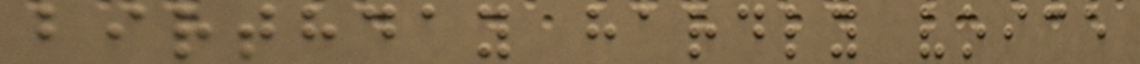birthday hardly voice
